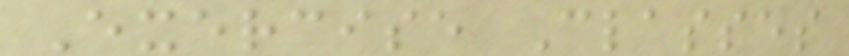Exercise Classes
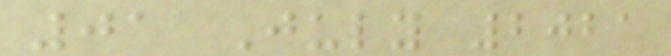01 July 2021
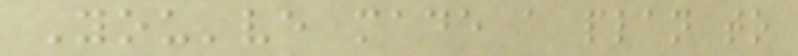You've made a plan to
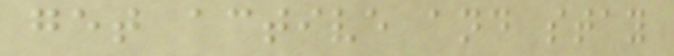get active and stay
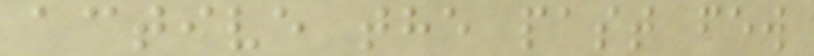active the past few
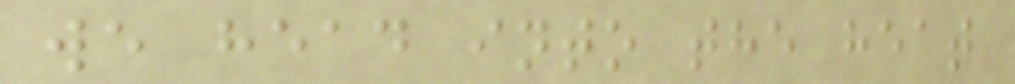we head into the heat
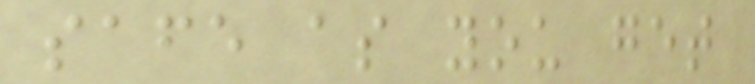safe as you get
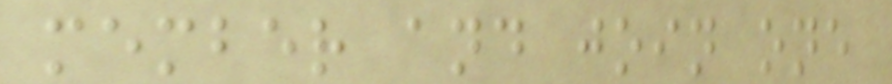member and join one
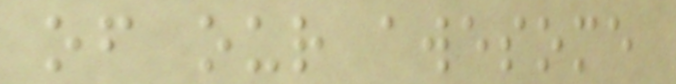of our awesome
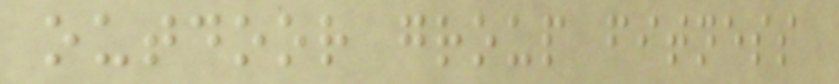outdoor group fitness
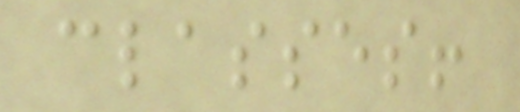classes!
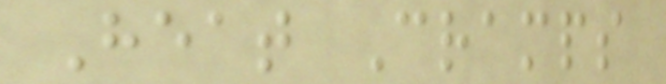Heat Cramps
